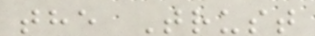the Trust
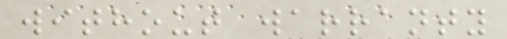without warranty
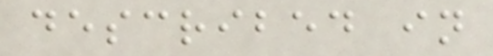described in
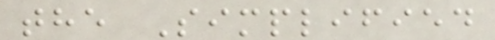the Simplified
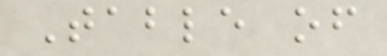Table of
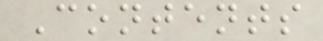Contents
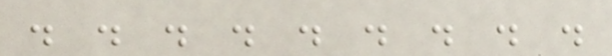. . . . . . . . .
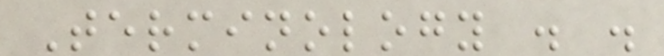Terminology . .
